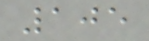105
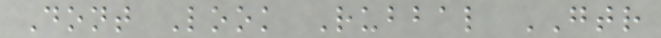Dont Look Rubbal GTR
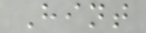Hint
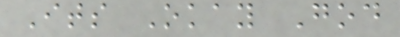Its Okay God
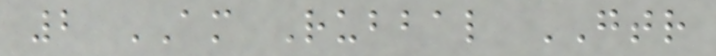2 AM Rubbal GTR
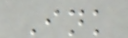Ink
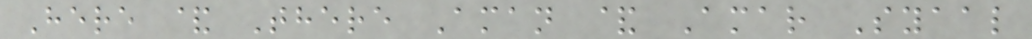Here & There Aman & Amar Syaal
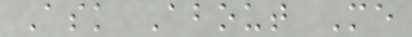Ask About Me
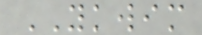YKWIM
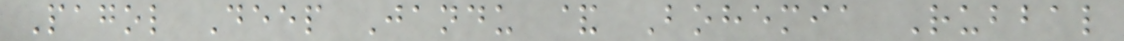Pagol Deep Jandu & Bohemia Rubbal
